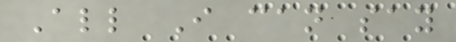All I can say
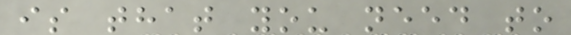is that you need to
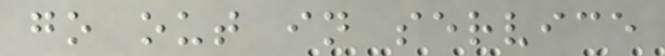go out in service
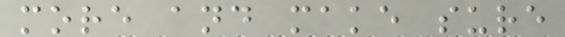more and make sure
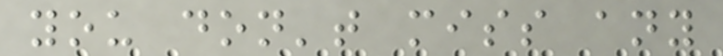you don't miss any
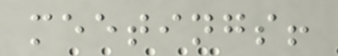meetings!
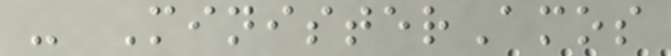- MinisterAmos
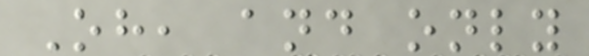Oh, and only
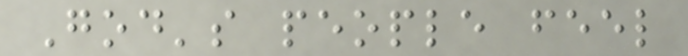God's people feel
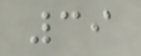39
